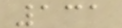131
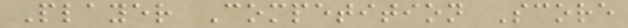Player Competition Score
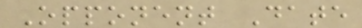Opponent Date
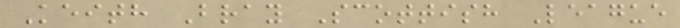Keith Bray Scottish League
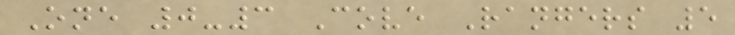One 0-3 Cove Rangers 5
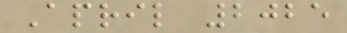April 2025
